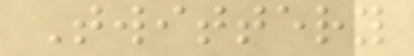Twittery
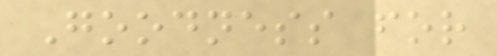Goodness for
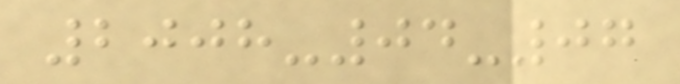2008-04-07
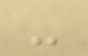-
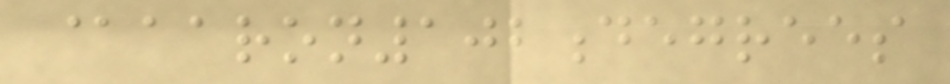@aaron102degrees
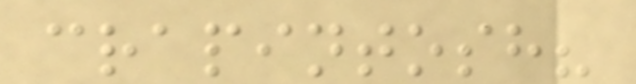crapintosh?
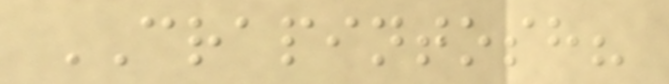CRAPINTOSH?
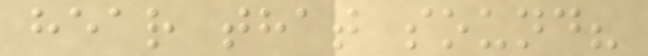hear that sound?
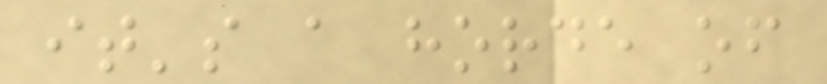it's a horde of
